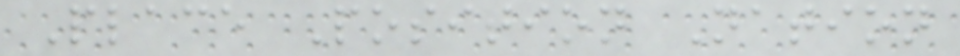Place Position Nation
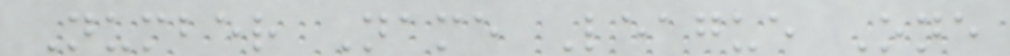Number Name League One
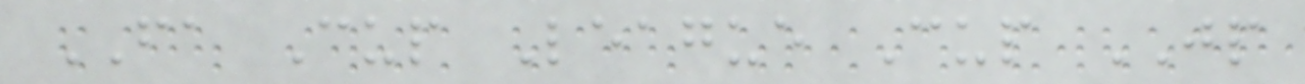FA Cup League Cup JP
